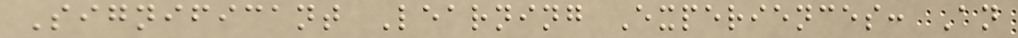Significant Learning Experiences: An
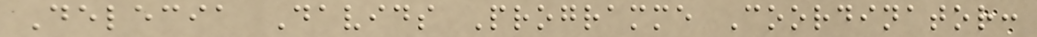Delecia Davids Programme Coordinator:
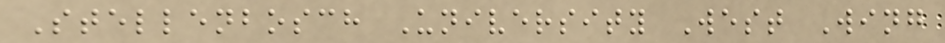Stellenbosch University West Wing
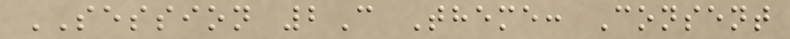SESSION 2C Theme: Consent
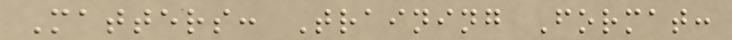Matters: Training Format:
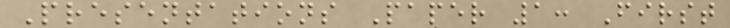Presentations Paper 1: First
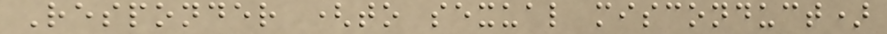Responder (to sexual misconduct)
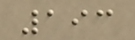193
